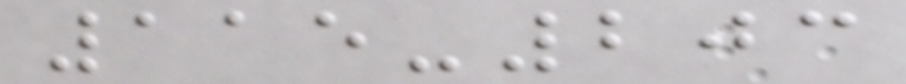115-203
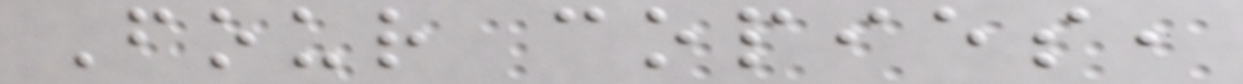Four copies,
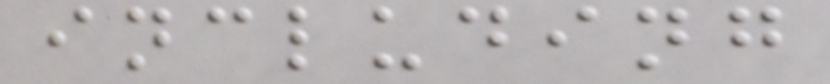including
